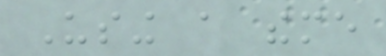Using a theme
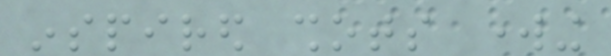inspired shots working
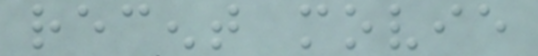recent movie
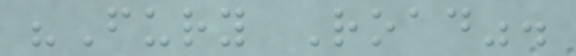"Fury Road".
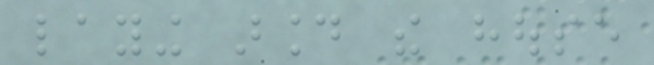laying around the house
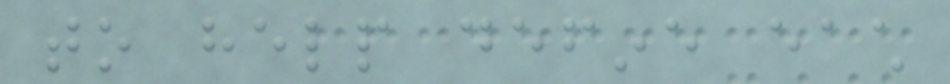to help define each
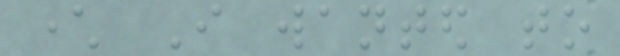character I wanted to
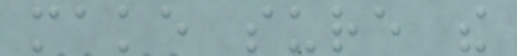make sure the
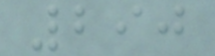290
